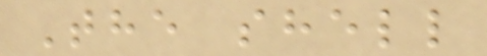The shell
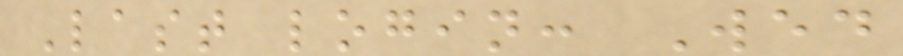Last login: Wed
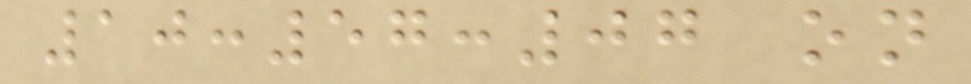10:57:07 on
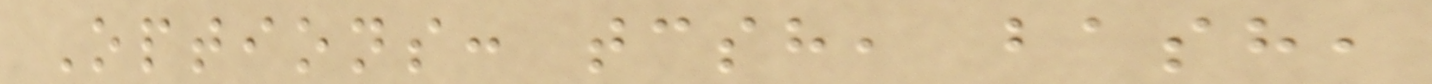Options: tcsh, bash,
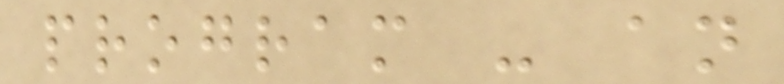program - an
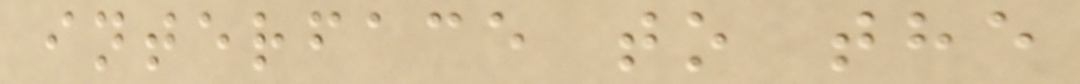interface to the
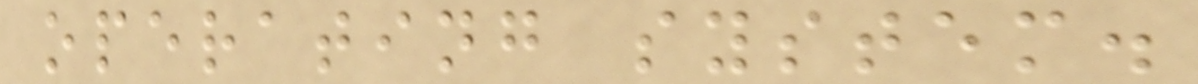operating system.
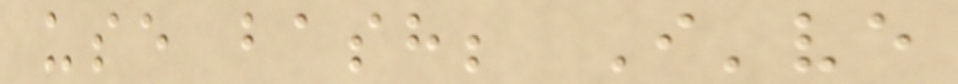use bash; I've
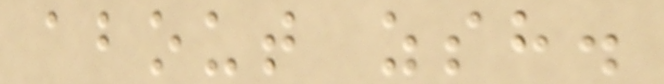about zsh.
